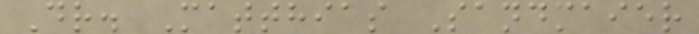Dr. Matthias Sandmaier
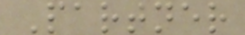Partner
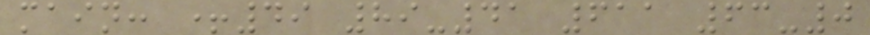main: +49 89-41 611 63-0
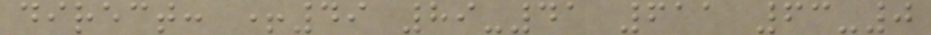direct: +49 89-41 611 63-0
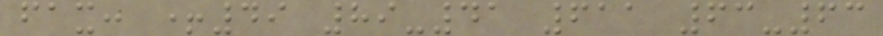fax: +49 89-41 611 63-63
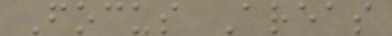Focus Areas
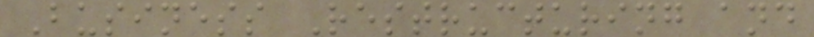Business Restructuring and
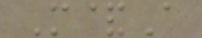M&A
